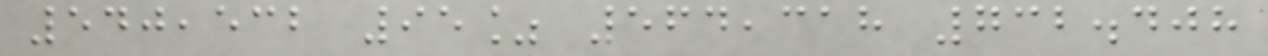540,532 95% 564,318 732.408
